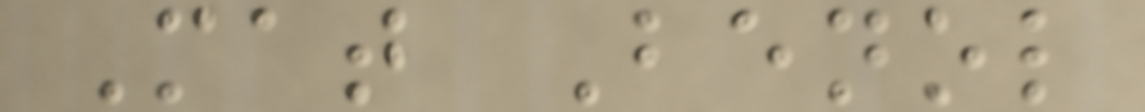Mat Benol
